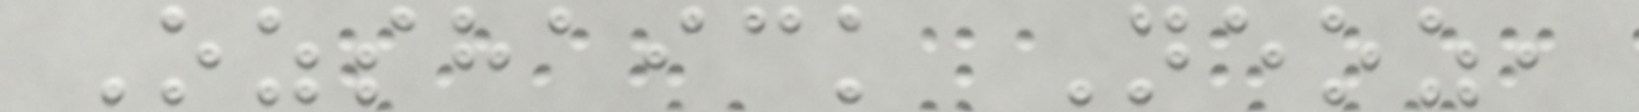Ozshaick Neoz,
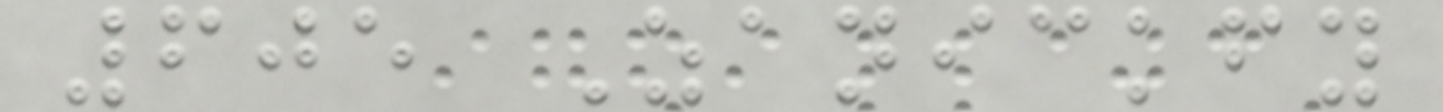605 Zanickfy
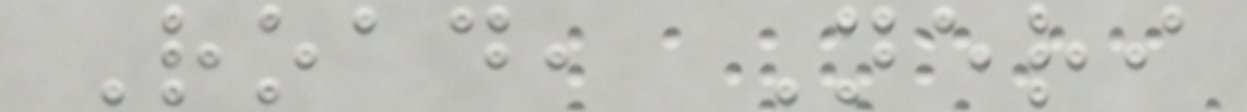Road, Neri
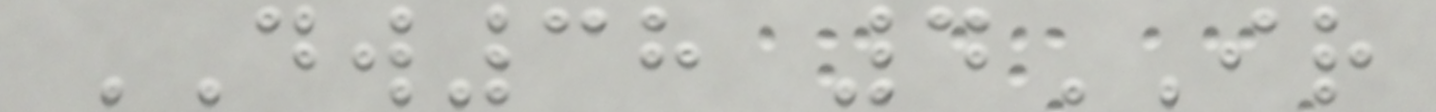DW38 4IR
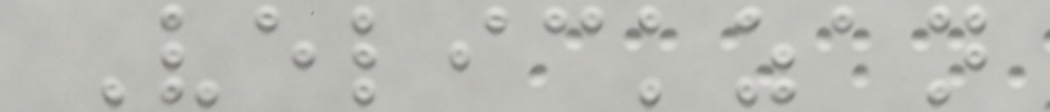Velickzan
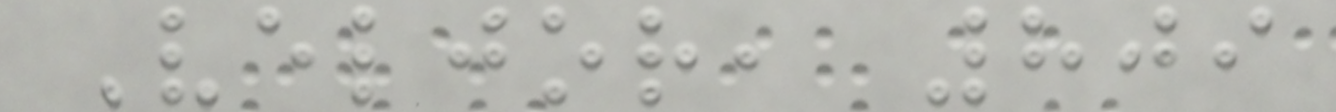Veljor, 809
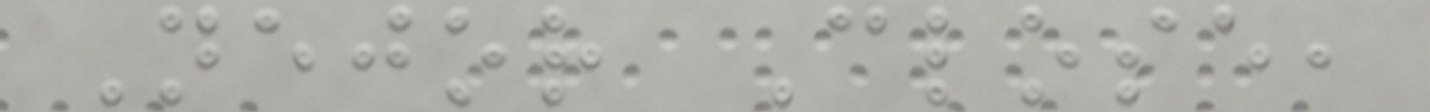Nejor Close,
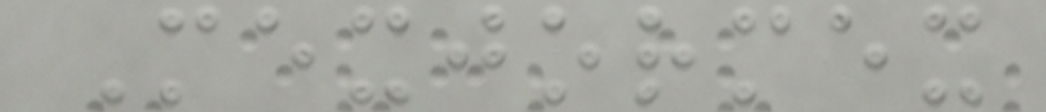Mexjormex
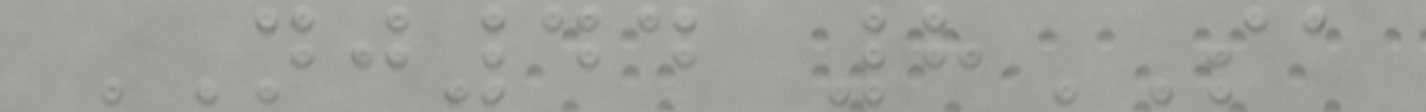NJ44 8SA
